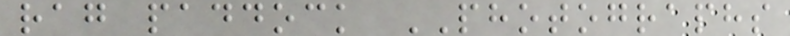rag paddock PHOTOGRAPHS
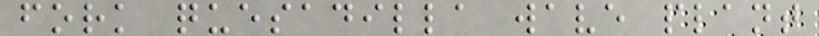fork quesadilla wave plant
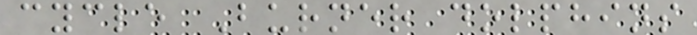cycle Burner dolphins
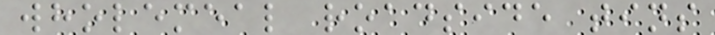wholemeal roadside tins
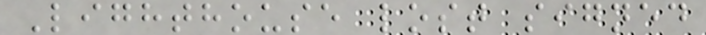Lighthouse lost signed
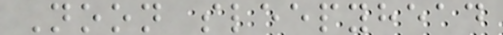Noon sleepyhead
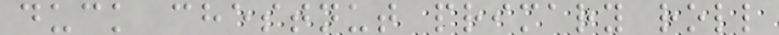duck chestnut primary roll
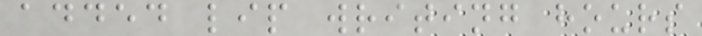added lip writing hours
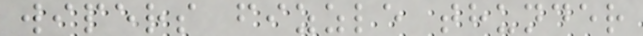wipers fizzle thunder
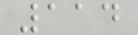114
